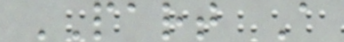PART A
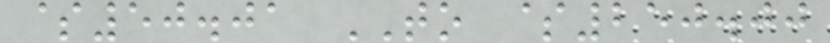$50.01 TO $250.00
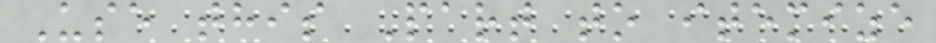Use this Part to itemize
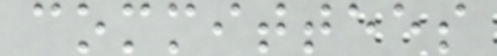committees
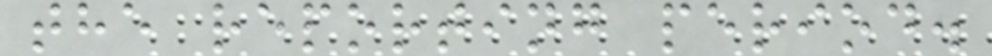the reporting period.
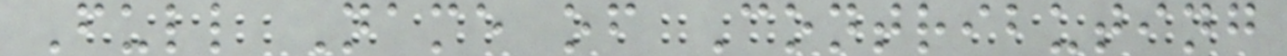Full Name of Contributing
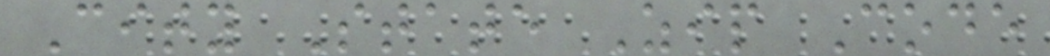City State Zip Code
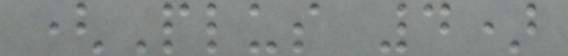(Plus 4)
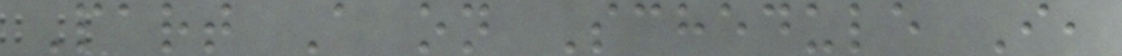Part A on Schedule I,
